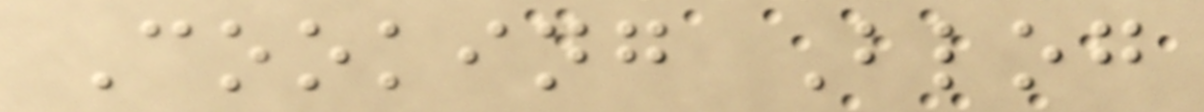Cooking Blog
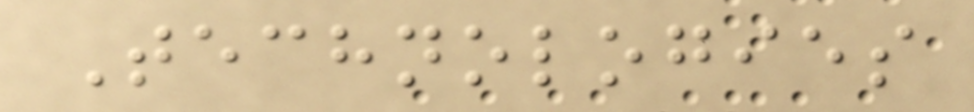Technologies
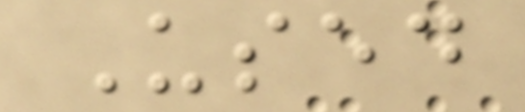Used
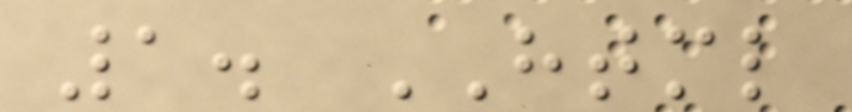1. HTML
